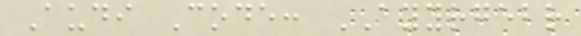Audi Code: AYYRGEBR
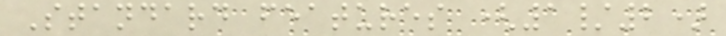Standard features (1/2)
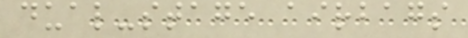dual-stage airbags
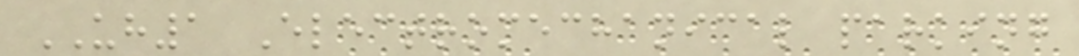UH1 Electromechanical parking
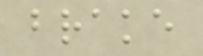brake
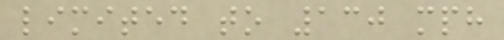limited to 130 mph
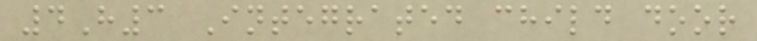4H3 Integrated child door
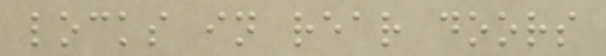locks in rear doors
